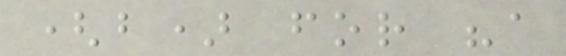(b) for "a
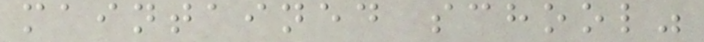maintained school"
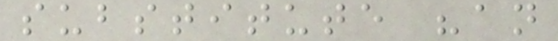substitute "an
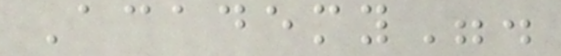Academy".
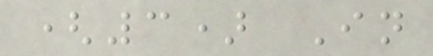(3) In
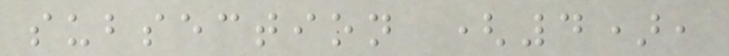subsection (4),
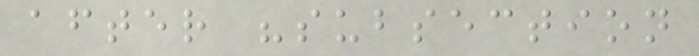after "subsection
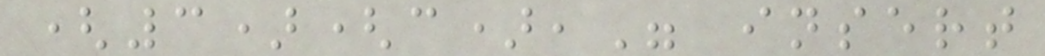(3)(c)," insert
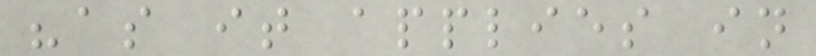"as it applies in
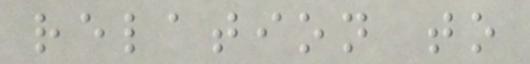relation to
